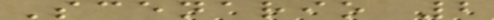Scenario 2
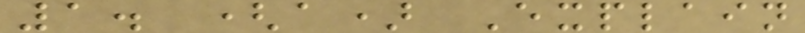1. (a) Explain
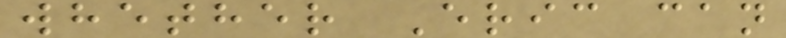whether Eric can
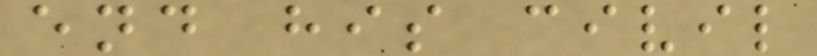end his civil
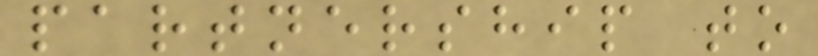partnership to
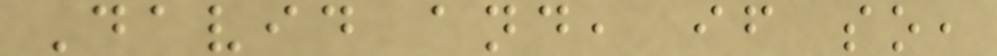David and, if so,
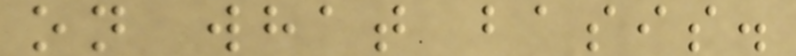on what basis.
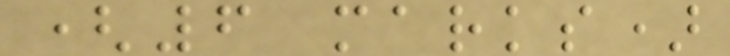(6 marks)
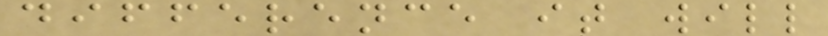difference it will
